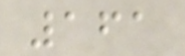161
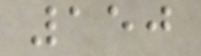150
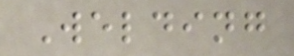Welding
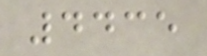4435
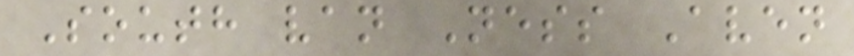South van Ness Aven
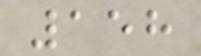158
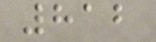812
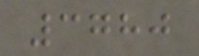3780
